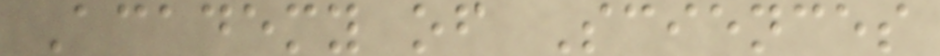Academy of Sciences
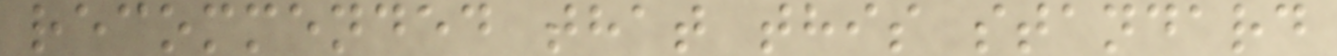recommended that this standard
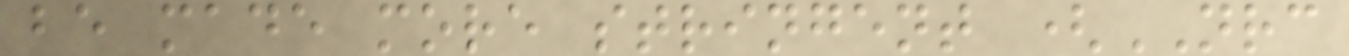be made more stringent (NRC
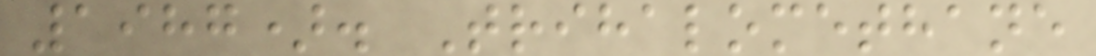1987). Trihalomethane
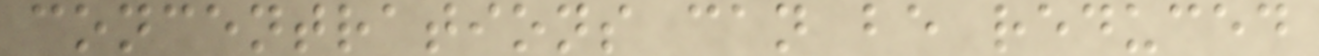concentrations can be reduced
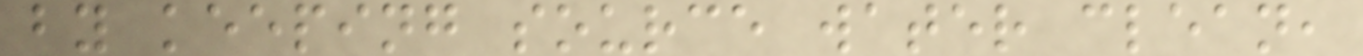by keeping source water clean,
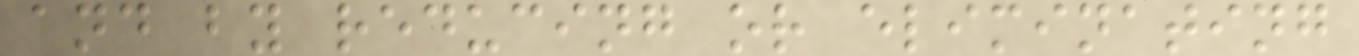and by reducing or eliminating
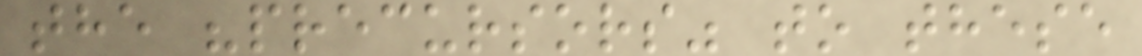the "precursors" to these
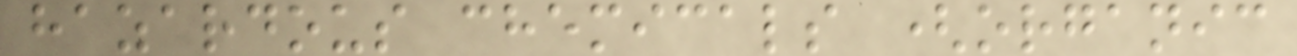hazardous chemicals (organic
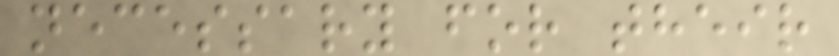necessary for their
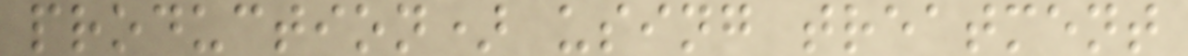production) using treatment
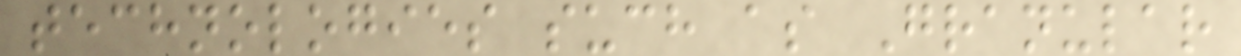technologies such as Granular
